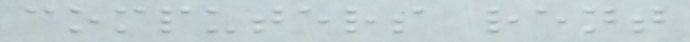computers rent
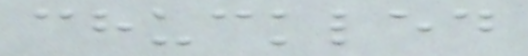chuckled
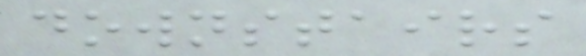downstairs
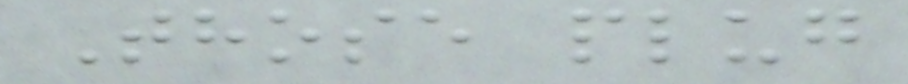Those plug
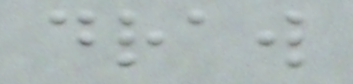draw
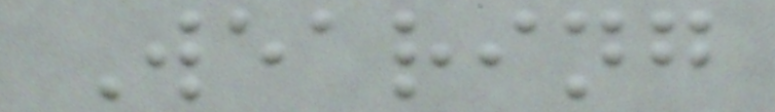Wearing
